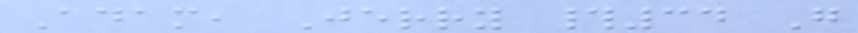Adam, Jerry #34 G
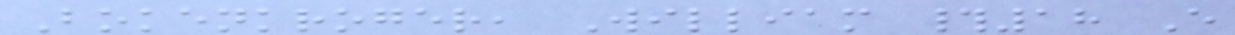Bokenkroger, William #18 E
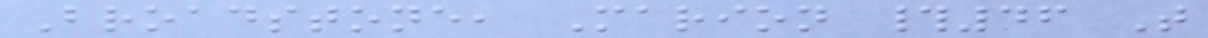Broadstone, Marion #46 T
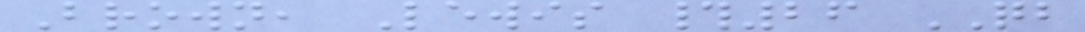Brown, Lewis #26 QB
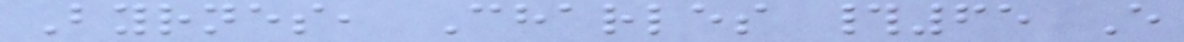Byrnes, Charles #65 E
